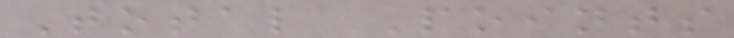Total Points
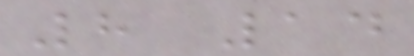8 14
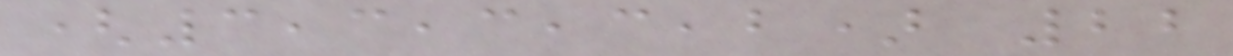(3,3,3,3,2) 22
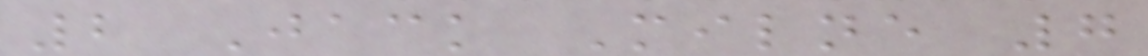2 Jack Milne 7
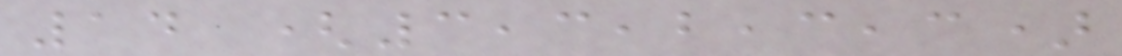14 (3,3,2,3,3)
